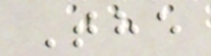The
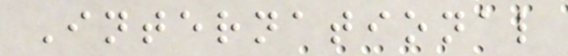International
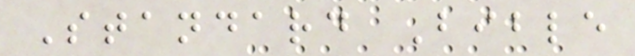Standard Bible
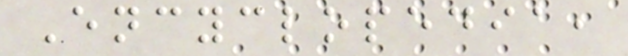Encyclopedia,
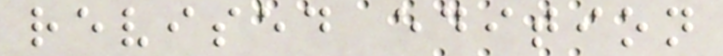revised edition
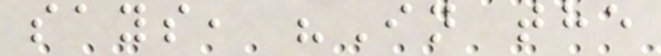says, "In the
